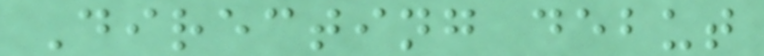Directing debut
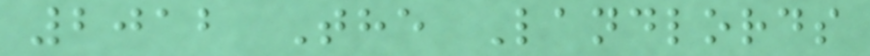2012 The Landlords
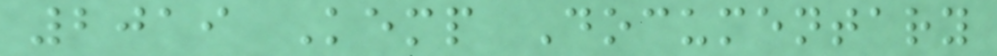2019 Kemp Documentary
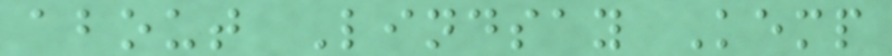about Lindsay Kemp
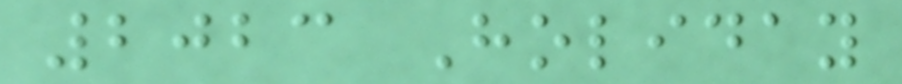2023 Holiday
